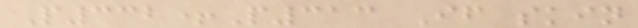P332+P313 If skin
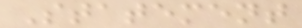Statement
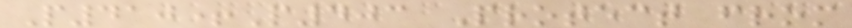P410+P403 Protect from
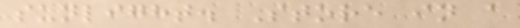sunlight. Store in a
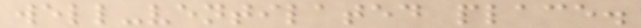well-ventilated place.
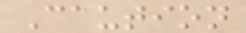Caution
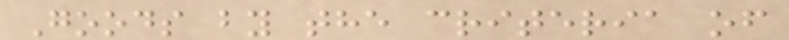Goods by the criteria of
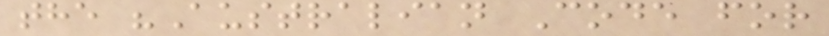the "Australian Code for
